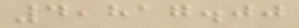4,817.00
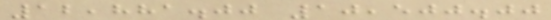12,881.00 10,500.00
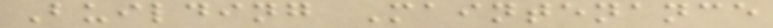Building Maintenance
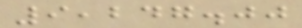9,247.00
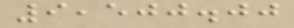9,500.00
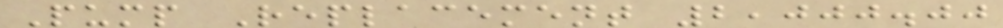Pump Replacement 2,000.00
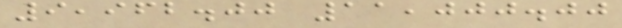9,962.00 11,000.00
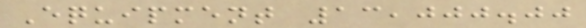Equipment 13,000.00
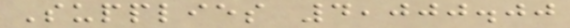Supplies 4,000.00
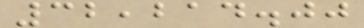32,214.00
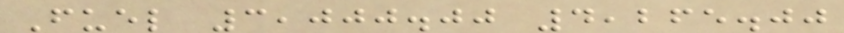Fuel 3,000.00 4,265.00
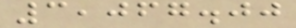3,067.00
